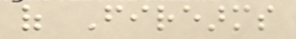of Firearms
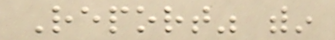Report" within
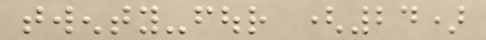twenty-four (24)
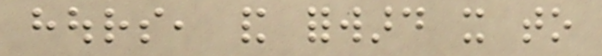hours, and forward it to
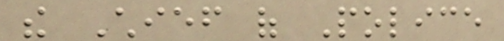the Chief of Police
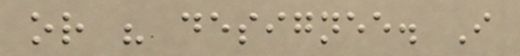or his designee. I
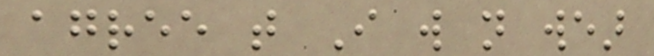agree that I will not wear
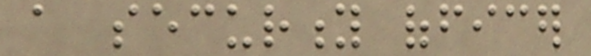a security officer
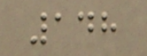148
